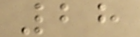28
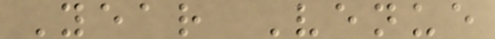Year Venue
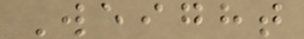Weight
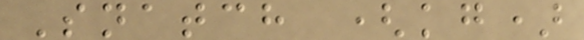Snatch (kg)
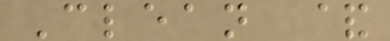Clean &
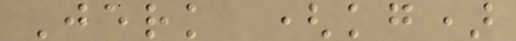Jerk (kg)
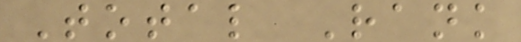Total Rank
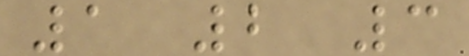1 2 3
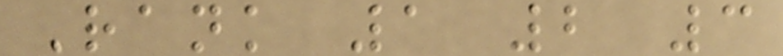Rank 1 2 3
